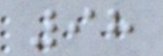98
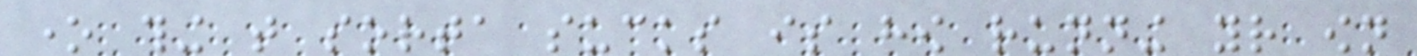one thing that sorta sucks is how running your own
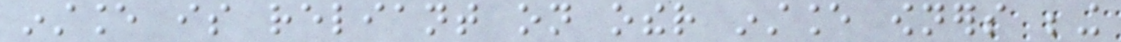instance is reliant on other instance owners being
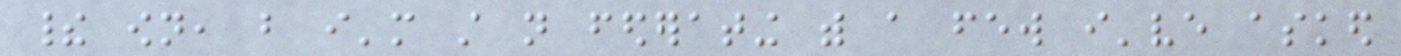their own, but i'm still not federating with a few i've asked
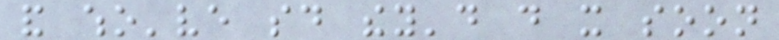and who've said they'd do it soon
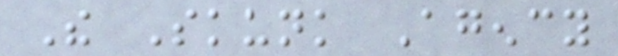The Skunk Agency
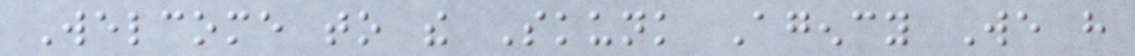Welcome to the Skunk Agency We have
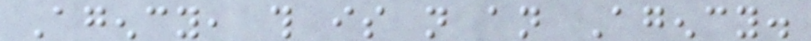Agency, this is not an Agency.
